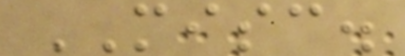MISC.
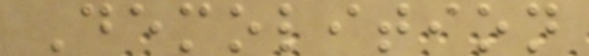Demolition
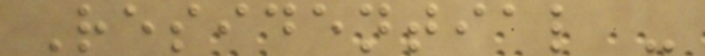Residential -
